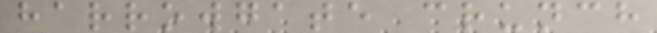harrowgate crunch
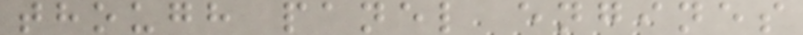though panel engines
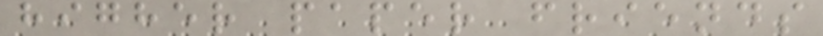higher paper friends
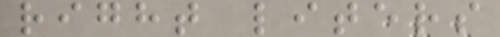right liters
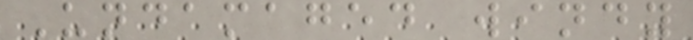Undamaged windy
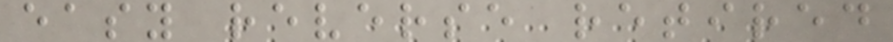easy reverse retired
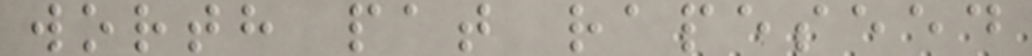worth pat rapeseed
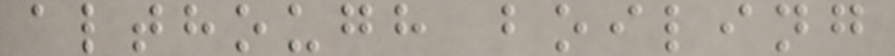although boiling
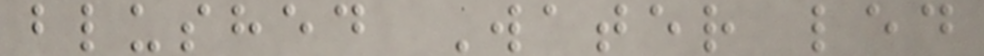blushed Water led
